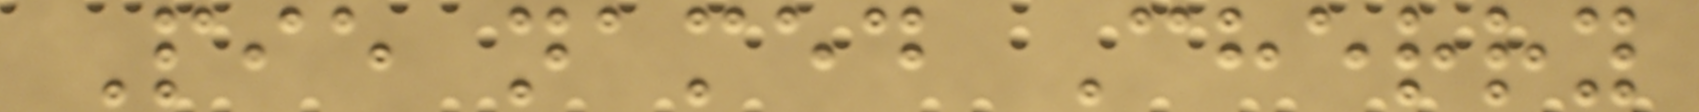Pie named Cherry
